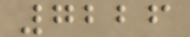7226
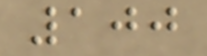100
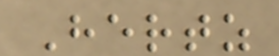Hertz
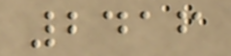2416
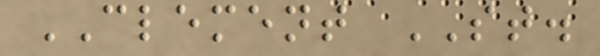CLEMENT ST.
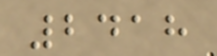2418
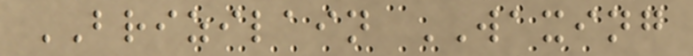BRIZILAIN WAXING
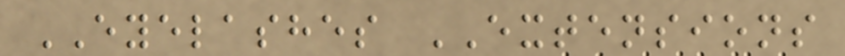EYELASHES EXTENSIONS
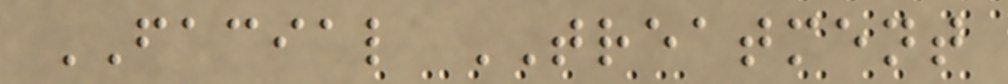FACIAL TREATMENT
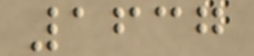1637
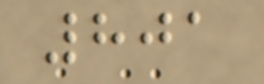801
